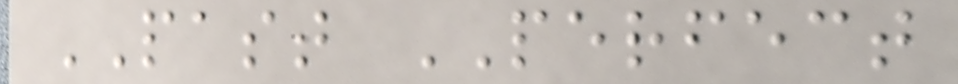PAST PERFECT
